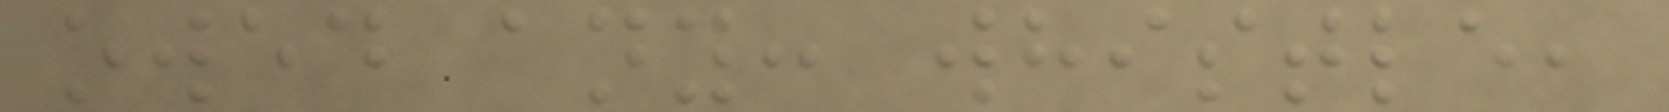owed any: whistle,
